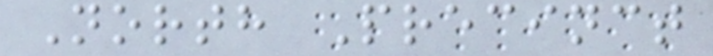North Precinct
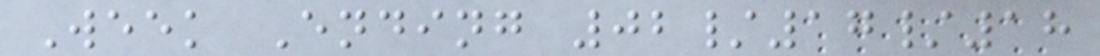Week Ending 02/17/18
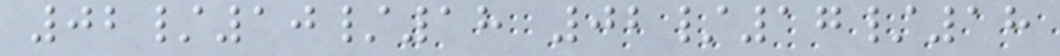02/10/18 02/17/18
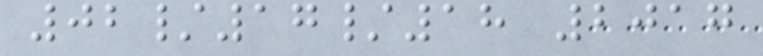02/17/18 2017
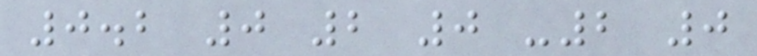0.2 0 2 0 -2 0
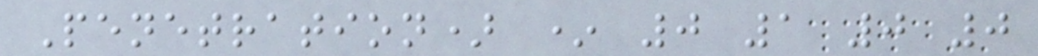Penetration) * 0 1 0 0
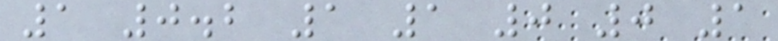1 0.2 1 1 0 0 1
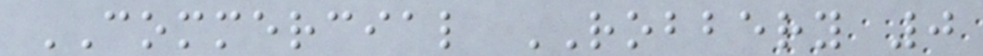COMMERCIAL ROBBERY 0
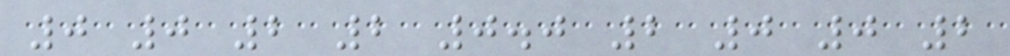0 0 2 2 0.0 2 0 0 2
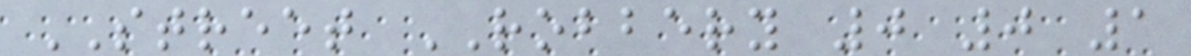STREET ROBBERY 0 0 1
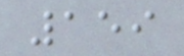159
